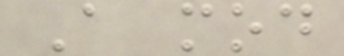A mod
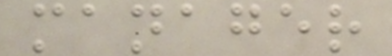manager
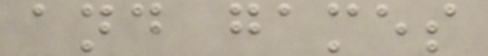and games
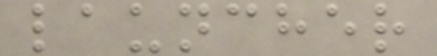launcher
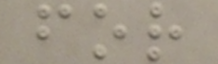for
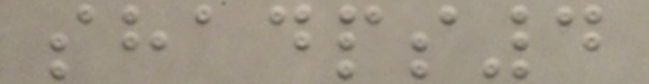shadps4
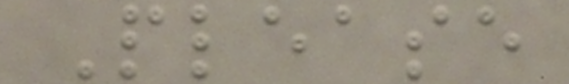Please
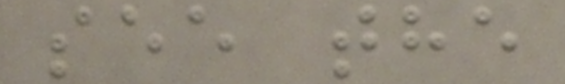see the
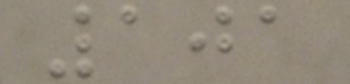101
